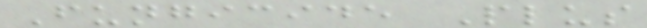Fungicide Plus
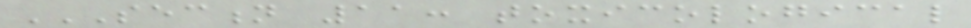SECTION 11: TOXICOLOGICAL
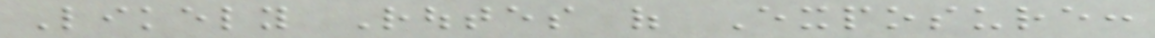Likely Routes of Exposure:
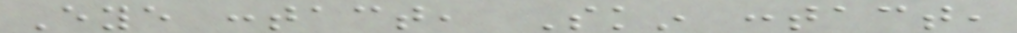Eye contact, Skin contact,
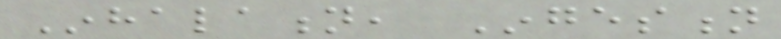Inhalation, Ingestion
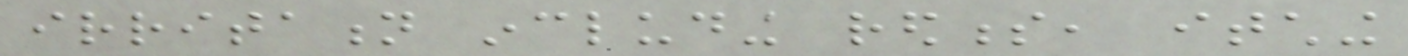irritation including redness, itching
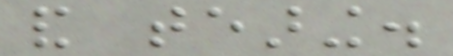and tearing.
